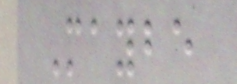Maybe
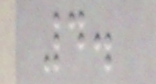4.
